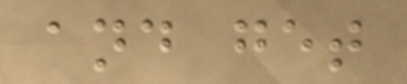and get
